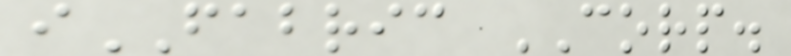iFABRIC CORP.
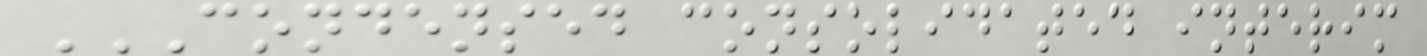CONDENSED CONSOLIDATED INTERIM
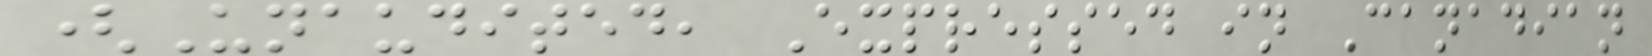(Unaudited, Expressed in Canadian
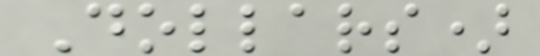Dollars)
